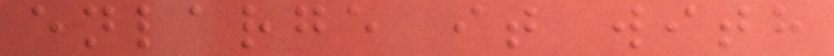enlarge it with
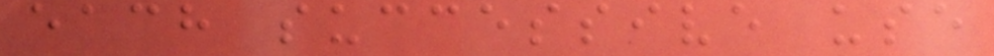each successive use
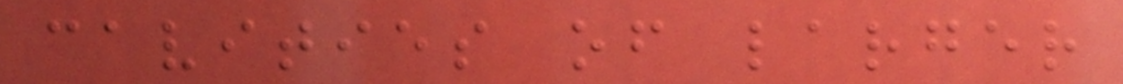cavities of larger
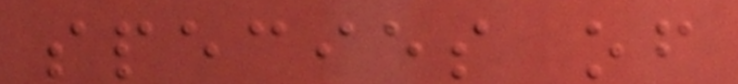species of
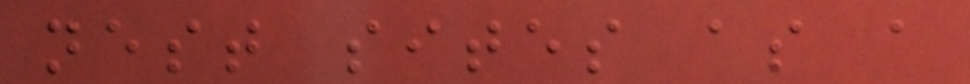nest sites as a
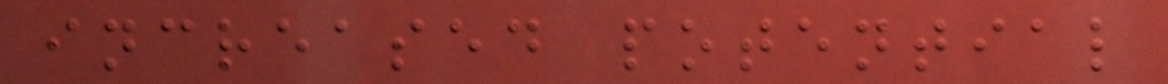increased potential
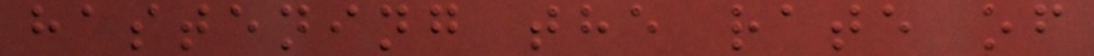hastening the rate of
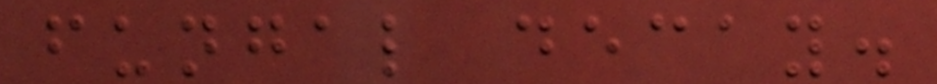fungal decay.
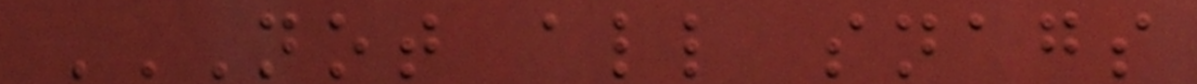NOT ALL SNAGS
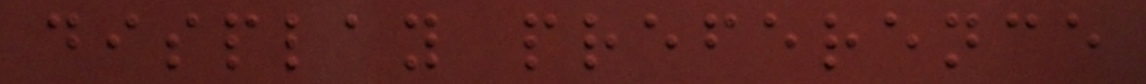display preference
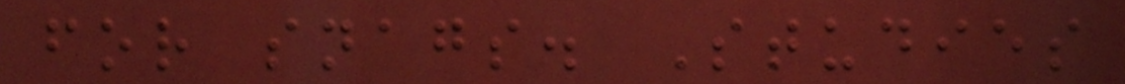for snags. Studies
